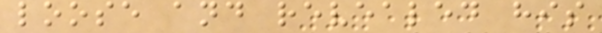loose and revealed his
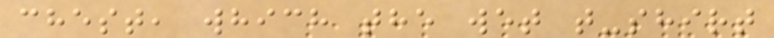chest, which the wet t-shirt
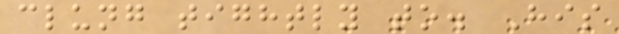clung tightly to. His
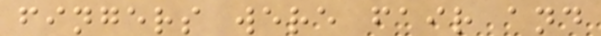fingers were fair and
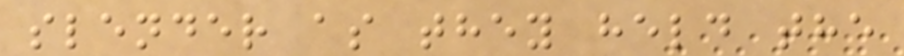slender as they held the
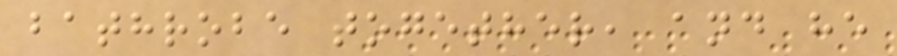bathrobe together, and he
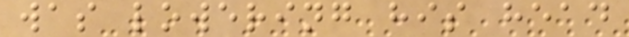was lowering his head
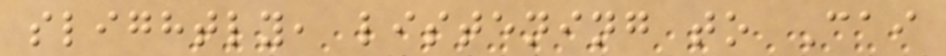slightly, listening to Cai
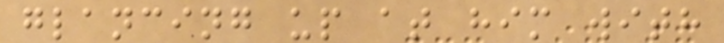glancing up at him with
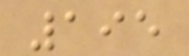195
